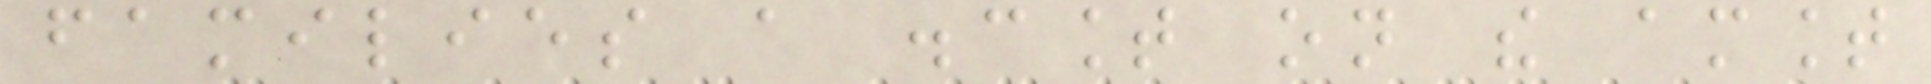families a discount on the amount
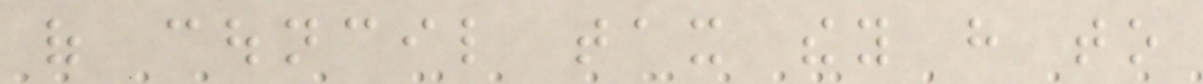of council tax they have to
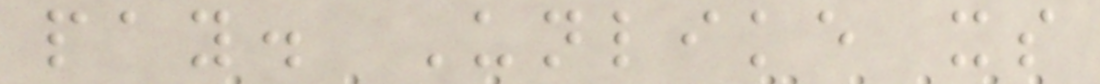pay. Unlike its
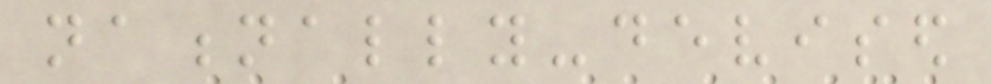nationally-devised
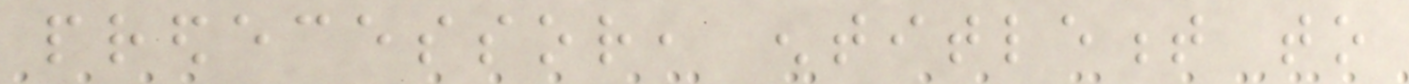predecessor, entitlement to
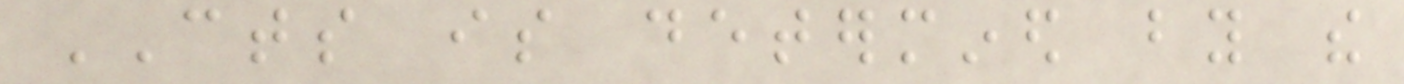CTS is determined by the
